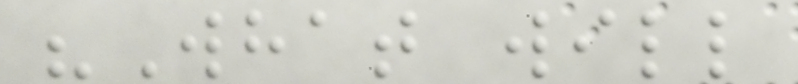"What will
